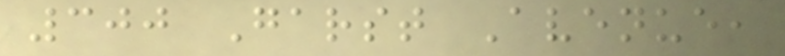300 Garst Avenue,
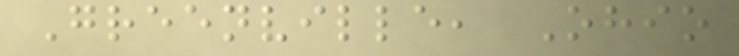Greenville, Ohio
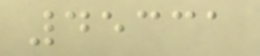45331
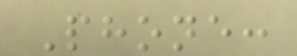Phone:
